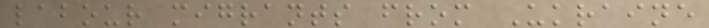labour migrants from Ukraine
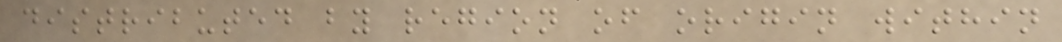distributed by region of origin within
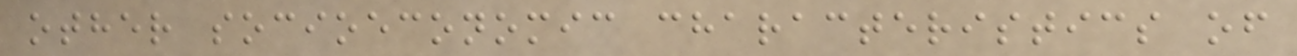other socioeconomic characteristics of
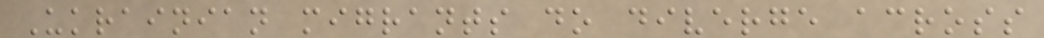Ukrainian migrants do diverge across
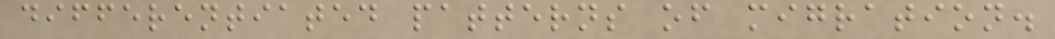differentiated patterns of migration.
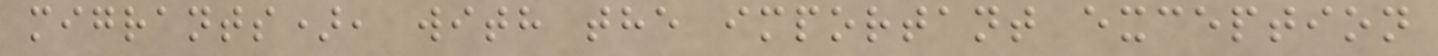migrants), with the important exception
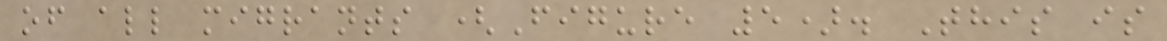of all migrants (Figure 5). This is
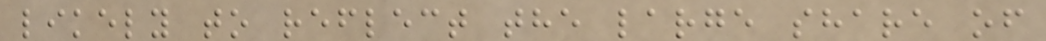likely to reflect the large share of
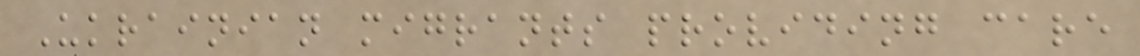Ukrainian migrants providing care
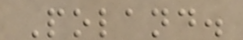Poland.
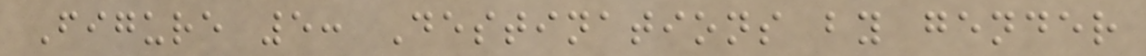Figure 5: Destinations by gender
